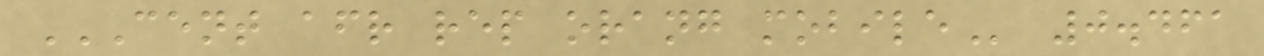CENT AFR REP ORANG MOBILE 0.461
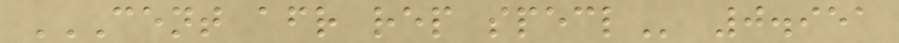CENT AFR REP SPECL 0.951
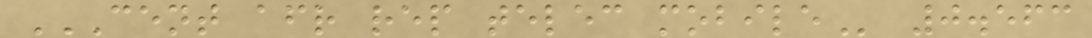CENT AFR REP TELEC MOBILE 0.563
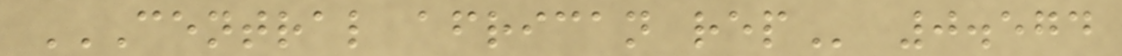CENTRAL AFRICAN REP 0.574
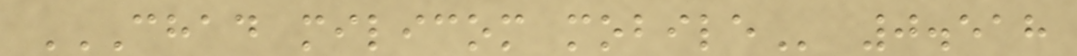CHAD MILICOM MOBILE 0.518
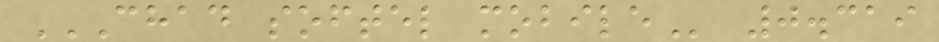CHAD SOFTEL MOBILE 0.319
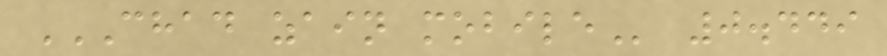CHAD ZAIN MOBILE 0.449
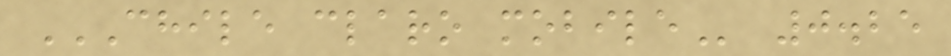CHILE CLARO MOBILE 0.25
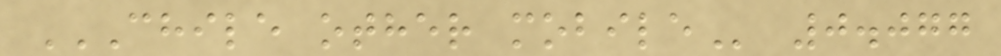CHILE OTHER MOBILE 0.077
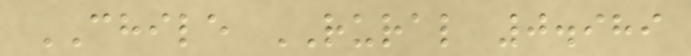CHILE RURAL 0.989
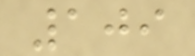109
